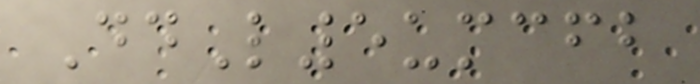DdL5umcfb
